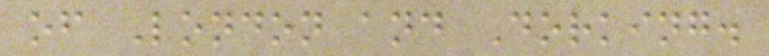of London and Dorking.
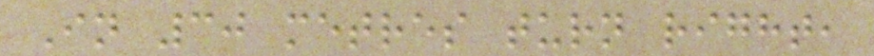In 30 metres turn right,
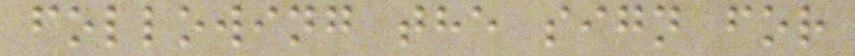following the sign for
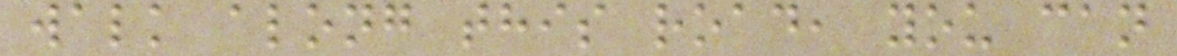walk along this road, you can
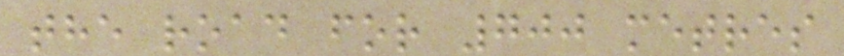the road for 700 metres
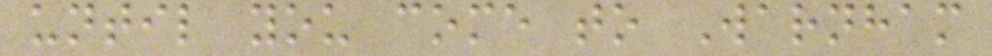until you come to Warnham
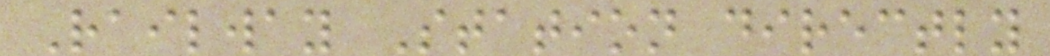Railway Station directly
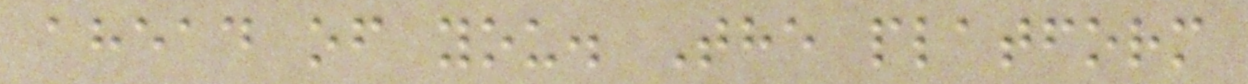ahead of you. The platform
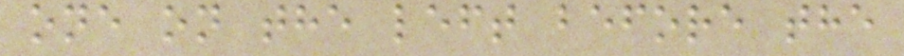one on the left before the
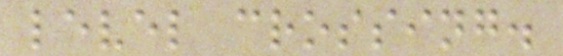level crossing.
